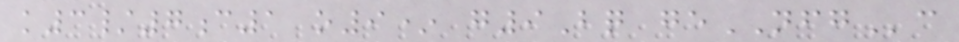k3/7c1 o9* g9Bq geNFGc
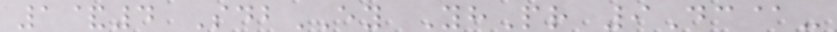1&4 SdbEY YhPr 9Dc@-
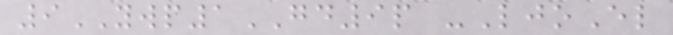9YWP1GD9p -LjoEl
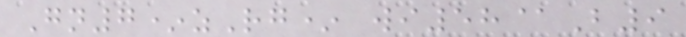Gn7*zRg* wi58@B9
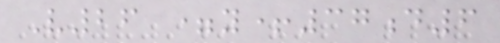V26 =y+37d6
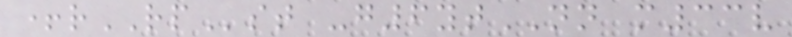+rRPst -g6ytNN m33v
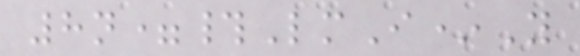8n=#LmI*Y
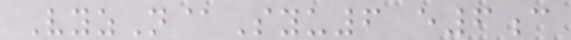VyzN@Syu6 e6c
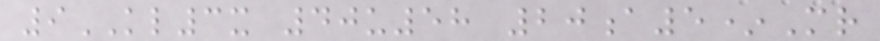9KL3x 40u58 20a5*Mr
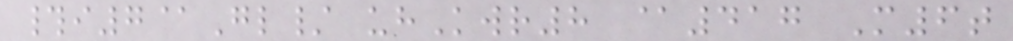#i7@Gl/ uhKwr8 @417 M6t
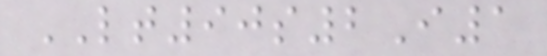LT90s2I1
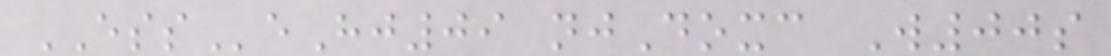ESSeHj09 njDoxc W00s
